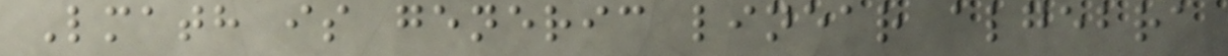Lmath is generic linear algebra
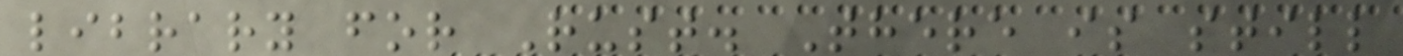library for Rust. There is still
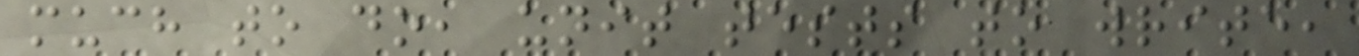much to do, unit tests to write,
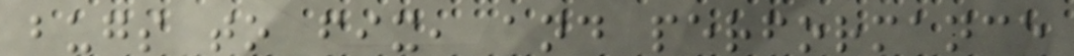bugs to fix, and performance
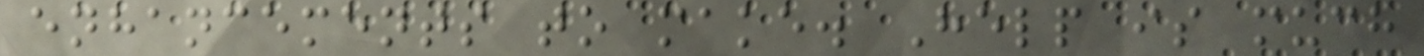enhancements to make. Help is much
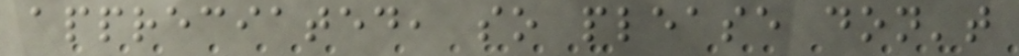appreciated, so please don't
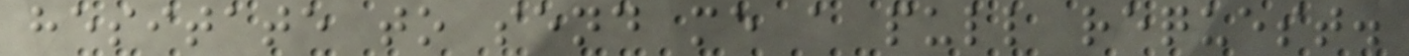hesitate to send me a pull request.
